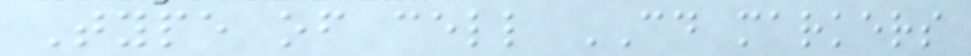Type of cell CD markers
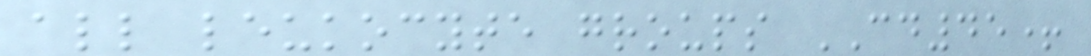all leukocyte groups CD45+
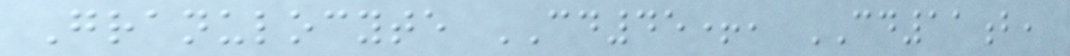Granulocyte CD45+, CD11b,
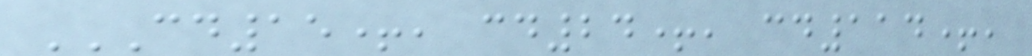CD15+, CD24+, CD114+,
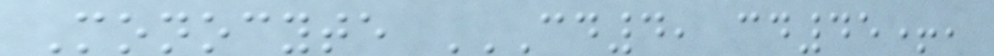Monocyte CD4, CD45+,
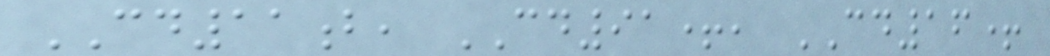CD11b, CD91+, CD16+
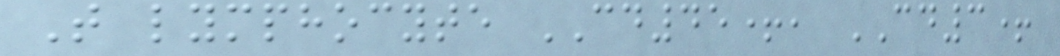T lymphocyte CD45+, CD3+
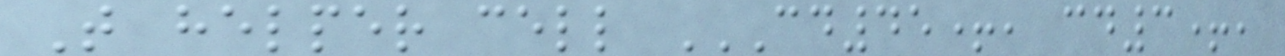T helper cell CD45+, CD3+,
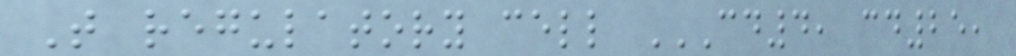T regulatory cell CD4, CD25,
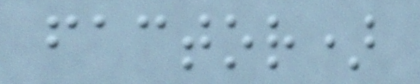factor)
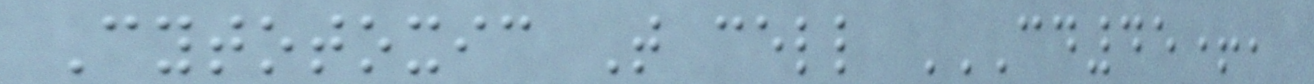Cytotoxic T cell CD45+,
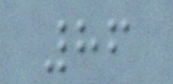86
